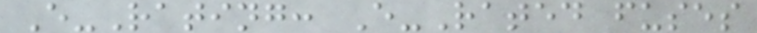E-Rating: E-Rated fuses
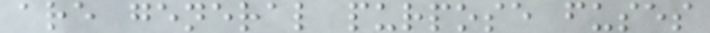are general purpose fuses
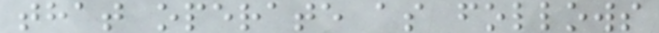that operate as follows
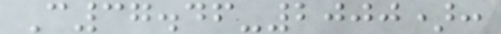C37.46-2000):
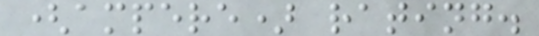(ampere) rating.
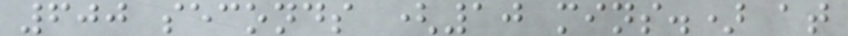600 seconds (10 mins.) at
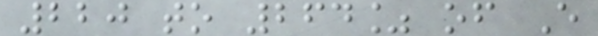220 to 264% of E
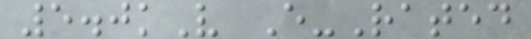5.0kV E-Rated
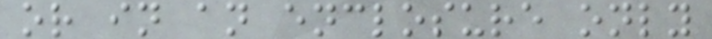or in an enclosure only
